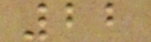22
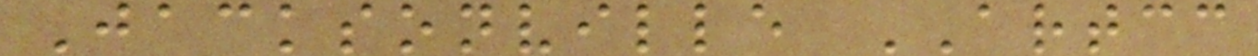Jacksonville ARTCC
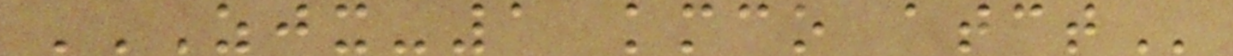ZJX-1 KMCO ATCT
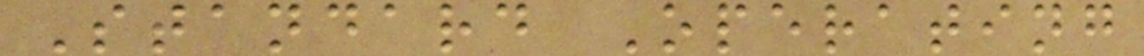Standard Operating
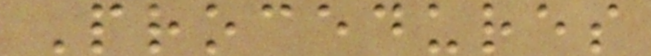Procedures
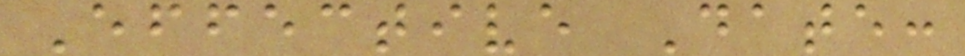Effective Date:
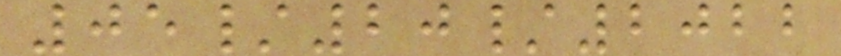05/20/2022
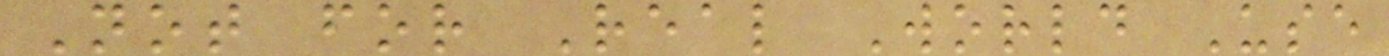Not for Real World Use
